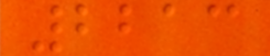2213
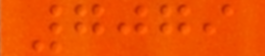7079
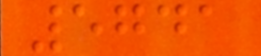5741
